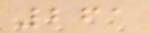261
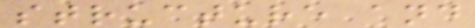structure and
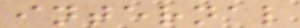internal
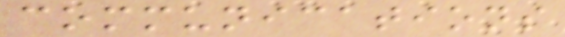communications
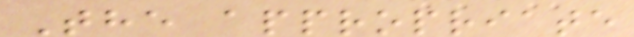The appropriate
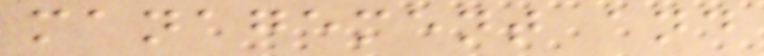management and
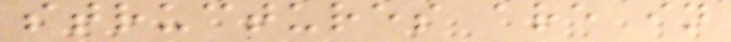structures are in
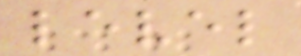level
